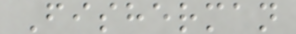Fisherman
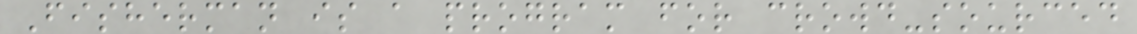Fisherman is a program for crowd-sourced
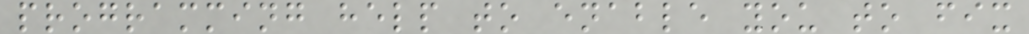programming help to enable you to fix
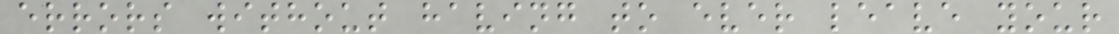errors without having to ever leave your
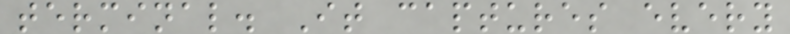terminal. It captures every
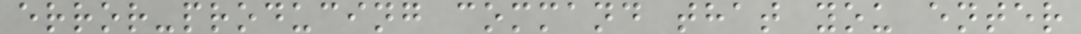error-producing command that you enter
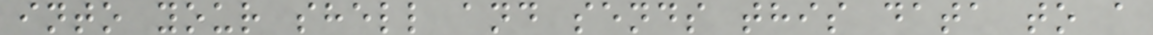into your shell and sends this data to a
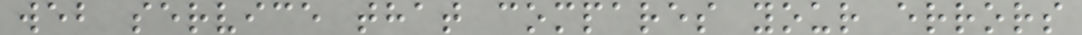web service that compares your errors
